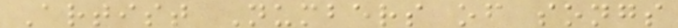Artist Numbers of songs
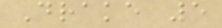Drake 5
